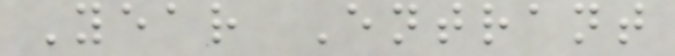Year Entrant
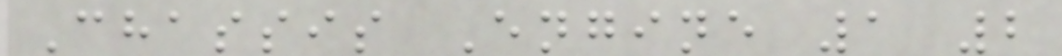Chassis Engine 1 2
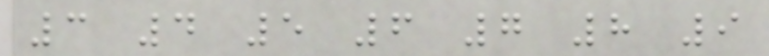3 4 5 6 7 8 9
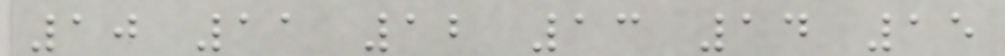10 11 12 13 14 15
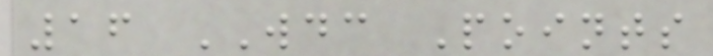16 WDC Points
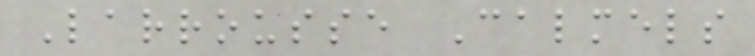Larrousse Calmels
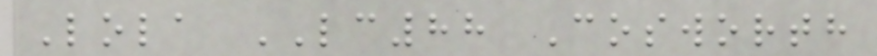Lola LC88 Cosworth
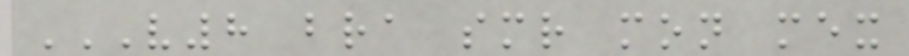V8 BRA SMR MON MEX
